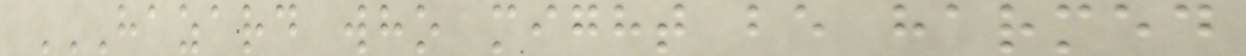HAZARD WHO MIGHT BE HARMED
